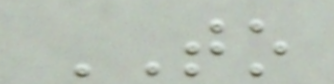TO
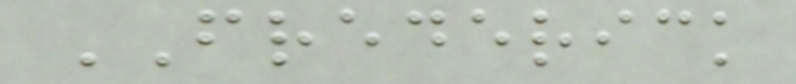FREDERICK
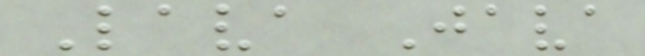Lava Java
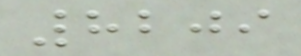8209
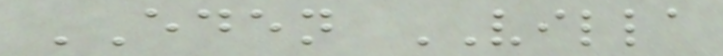EDEN VILLA
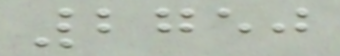2750
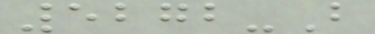5272-B
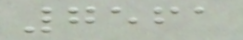7561
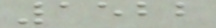1522
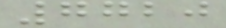7720
